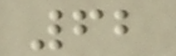62
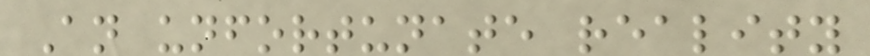An unfortunate reality
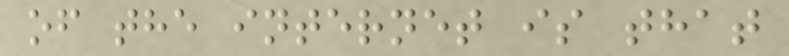of the internet is that
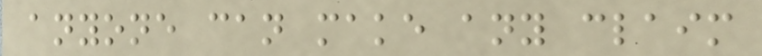anyone can make any claim
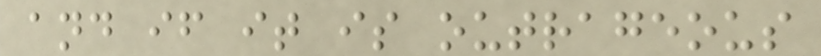and if it is outrageous
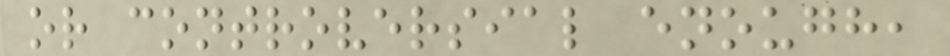or controversial enough,
